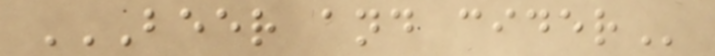BEER AND CIDER
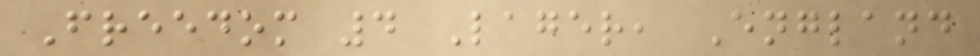Freedom 4 Lager, England
